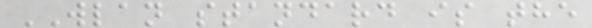WLAN standard is the
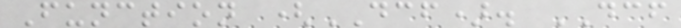Function (DCF). DCF
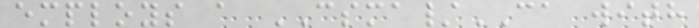employs a CSMA/CA with
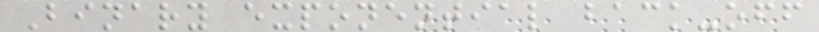Binary exponential back-off
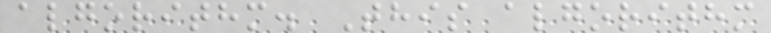algorithm. This algorithm
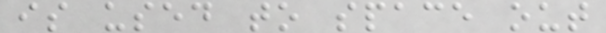is used to space out
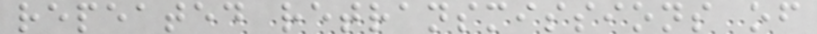repeated retransmissions of
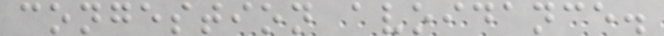congestion avoidance.
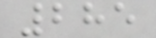285
